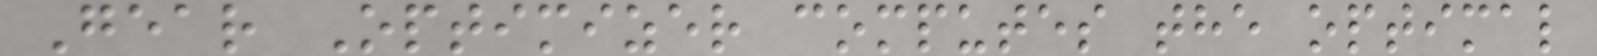Gear Optimizer computes the optimal
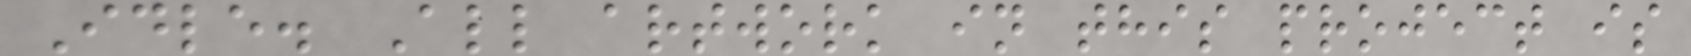Idle. All artwork in this project is
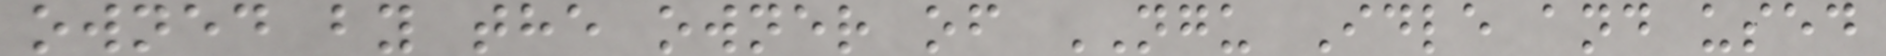owned by the owner of NGU Idle and used
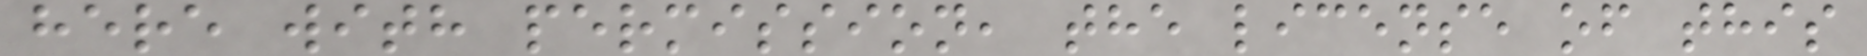here with permission, the license of this
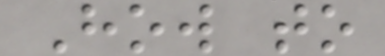How to
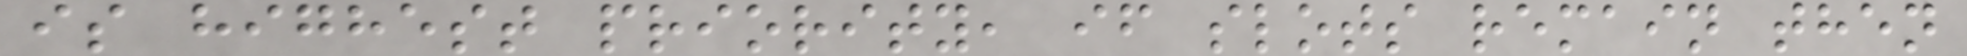is highest priority, if slots remain then
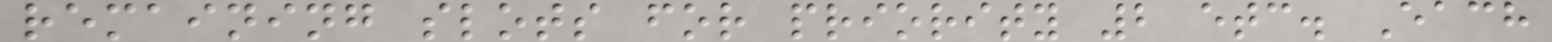remaining slots for priority 2 etc. Each
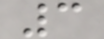3
